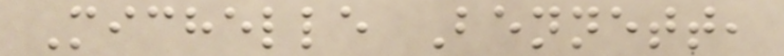Michelle Bennett,
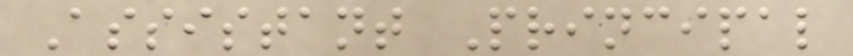Assistant Principal
